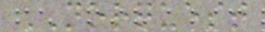NORQUEST
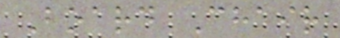Board Chair
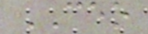CEO
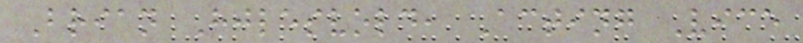Brian Hjlesvold, Acting Vice
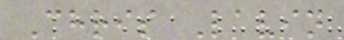Chris Lavin
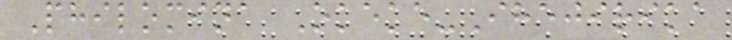Philomina Okeke-Ihejirika
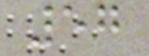57
